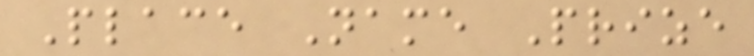Place Name Prize
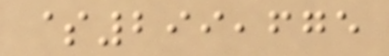$299,675
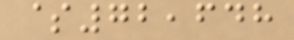$72,648
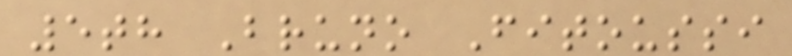5th Bruno Fitoussi
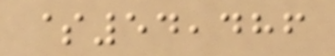$54,486
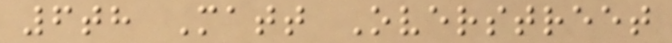6th Matt Overstreet
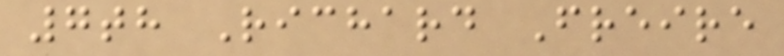7th Richard Freire
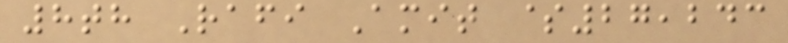8th Rafi Amit $27,243
